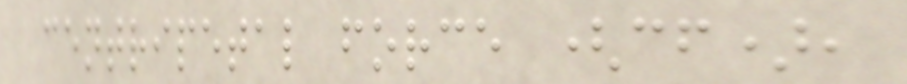centripetal force (cf),
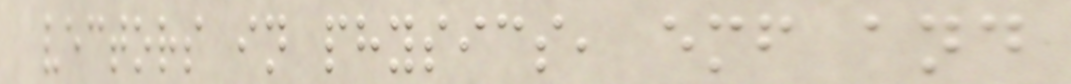vectors in physics, emf and
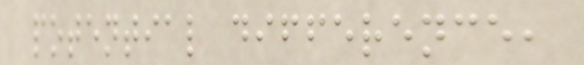potential difference,
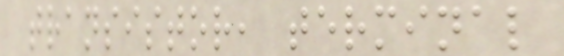transistor, terminal
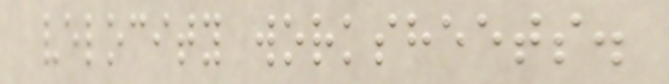velocity worksheets.
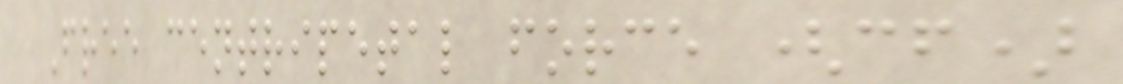Free centripetal force (cf)
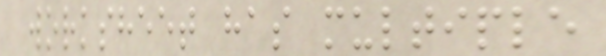worksheet has multiple
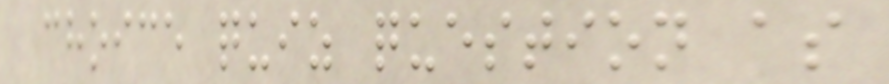choice quiz question as
